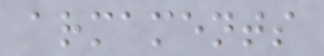armaments
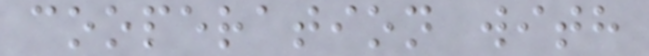cooperation with
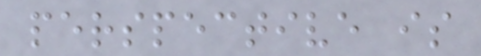perspective is
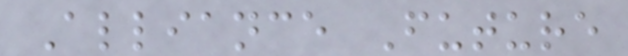Alliance Future
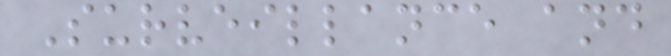Surveillance and
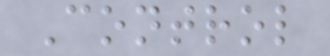Control
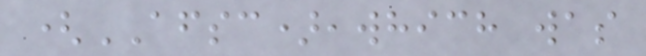(AFSC),which was
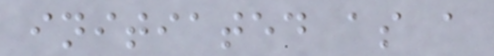initiated as a
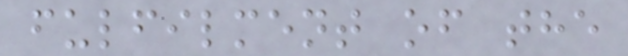fulfilment of the
